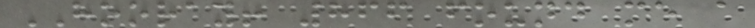HOORAY! 866 found me a
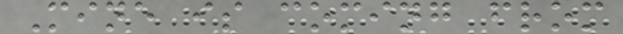Mine is coming from
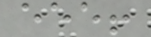eee!
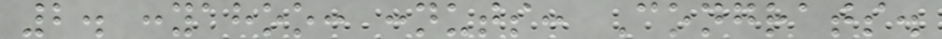2. :yahoo: :nuts: Congrats.
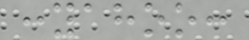:yahoo:
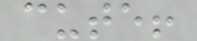cute!
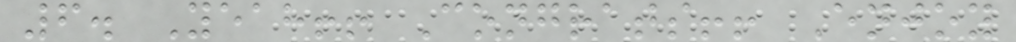6. Yeah!! Congrats!! Enjoy
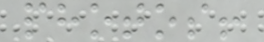photos!
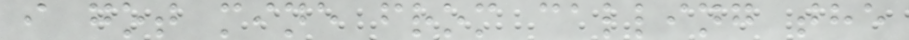i got mine from calling the
